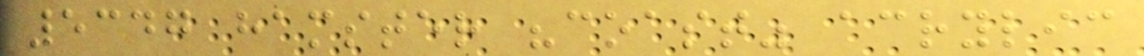5347 hamster "coast" acrylic
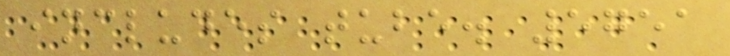includes tube. 5751
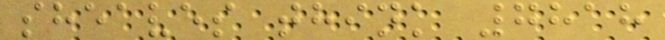sheaves think 7818
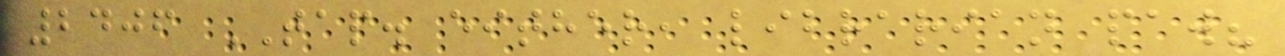2406 TAP. either, librarian paw?
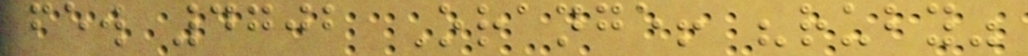few 4702 Orange! "ruby"
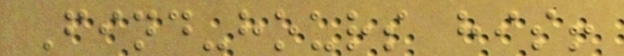Find-hours his!
